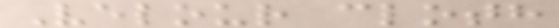Velour cloth
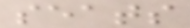seats
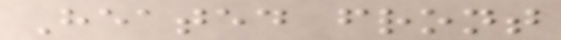Heated front
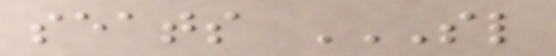seats SL
